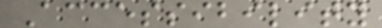Accessibility
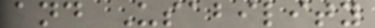and Usability
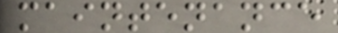maintenance
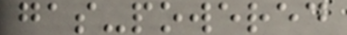gas-powered
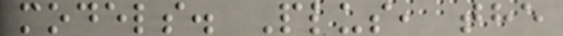models. Plus, the
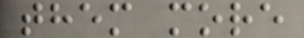them more
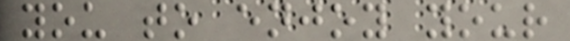you to enjoy your
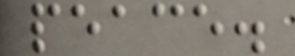peace.
